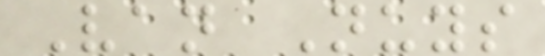Van Nuys
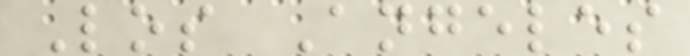Los Angeles
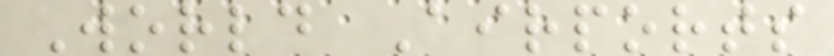World Airports
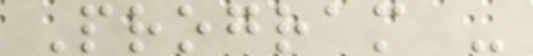Program -
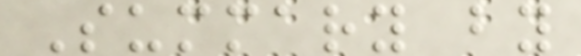Summary by
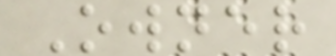Owner
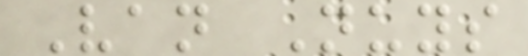Van Nuys
